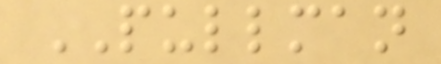PULLMAN
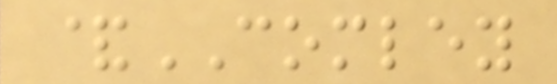&COMLEY
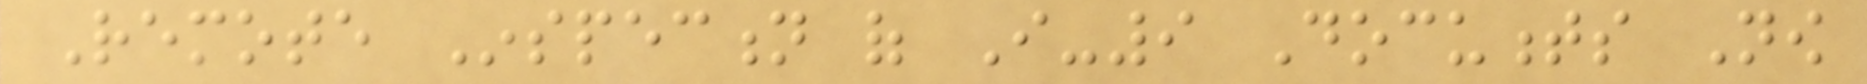Remote Inspection of I-9 Documents Now
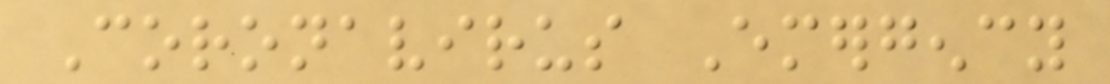Coronavirus Emergency
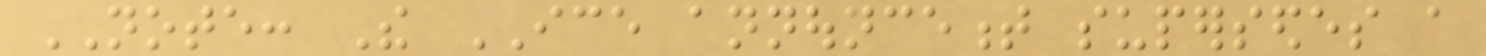NOTE: The ICE announcement supersedes a
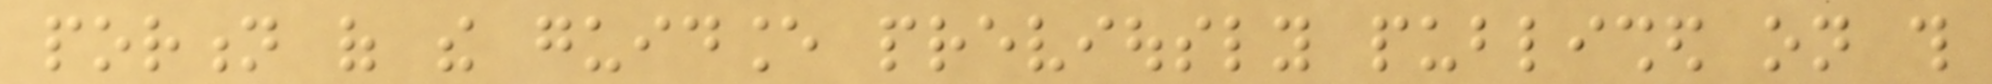portion of the guidance previously published on this
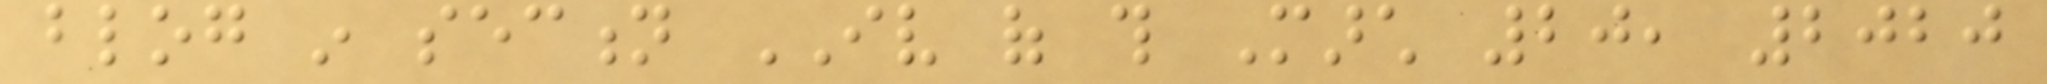blog in section IV of this March 20, 2020
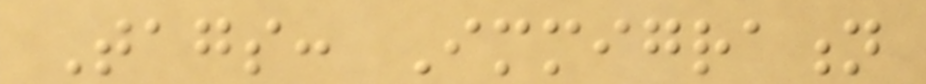Tags: Immigration
